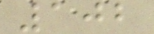102
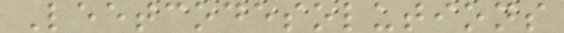Leetcodesolutions
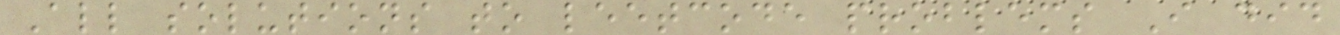All solutions to leetcode problems I did
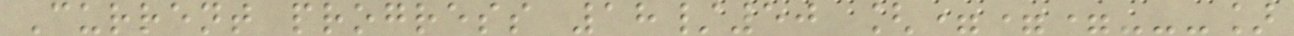Current progress 18/50 [===---]
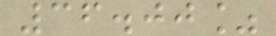36.00%
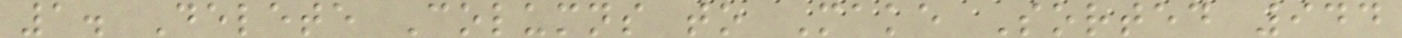1. Delete Columns to Make Sorted 944
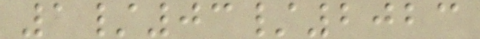1/03/2023
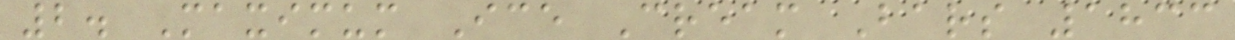2. Maximum Ice Cream Bars 1833
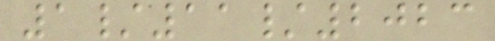1/11/2023
